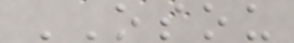OSOU
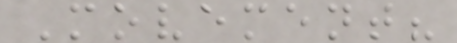Movement?
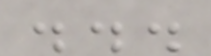...
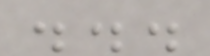...
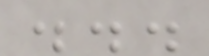...
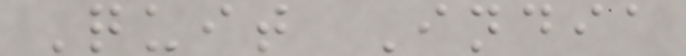Quit India
